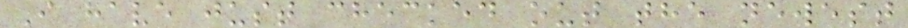I have just checked out the newest
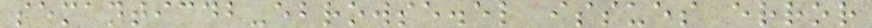semanticdb-ebrowse.el issues error
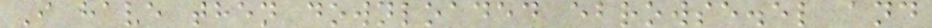I have then downloaded ebrowse.el and
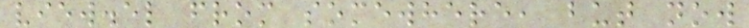view.el from somewhere, but now
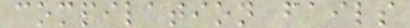compilation fails
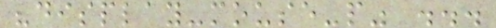"display-mouse-p" ...
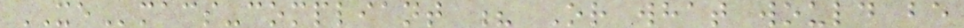XEmacs-compliant ? Or what would be
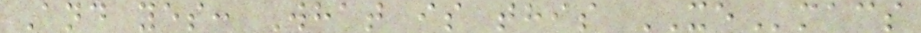And yes: What is this XEmacs
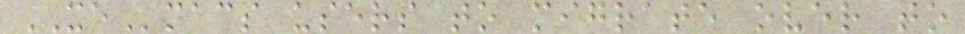XEmacs users to migrate over to
